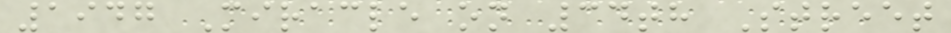1947 Miracle on 34th Street
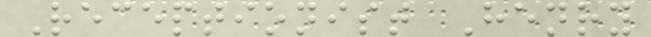Receptionist Henry
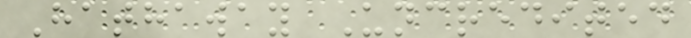Hathaway Uncredited
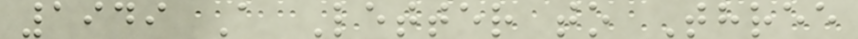1949 A Letter to Three
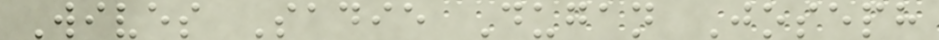Wives Sadie Dugan Joseph
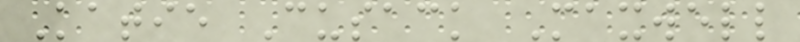Katie Cusack Maxwell
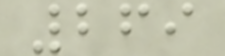269
